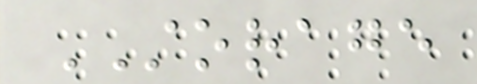STORAGE
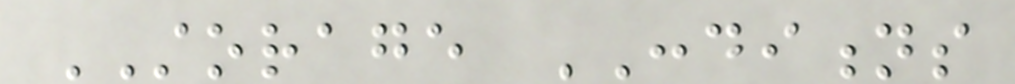STORAGE CONDITIONS
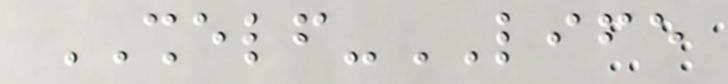SHELF-LIFE
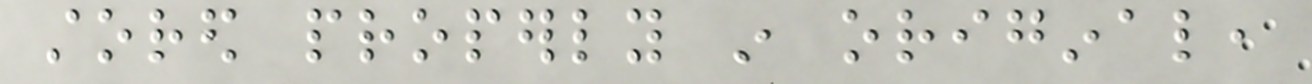stored properly in original,
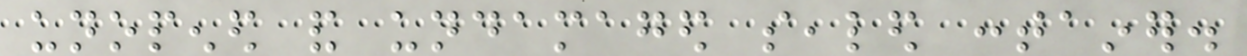unopened and undamaged sealed container.
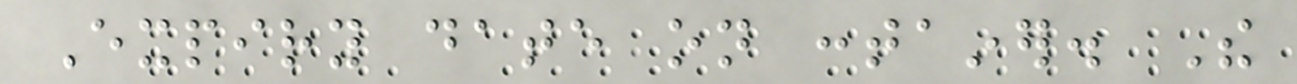Expiry date on container. The
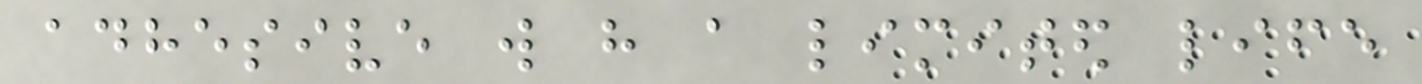adhesive will have a limited life
